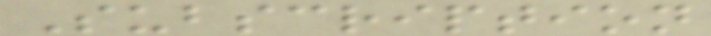Subscription
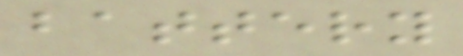battery
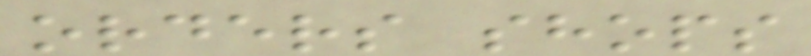orders shops
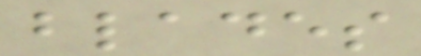blades
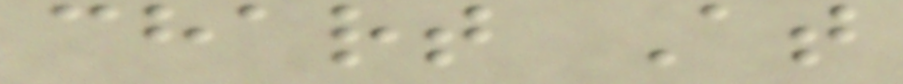chart At
